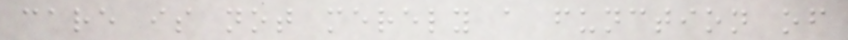care is not merely a function of
